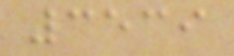3539
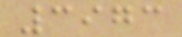3973
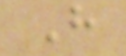H
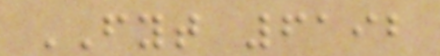FYT 6192
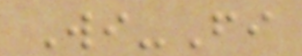Wi-Fi
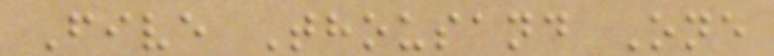Five Thousand One
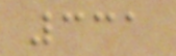331
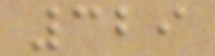329
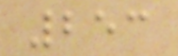253
